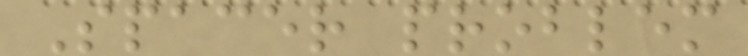Spacer problem
